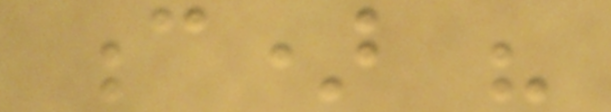c) his
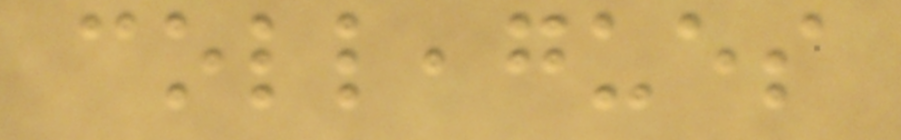colleagues
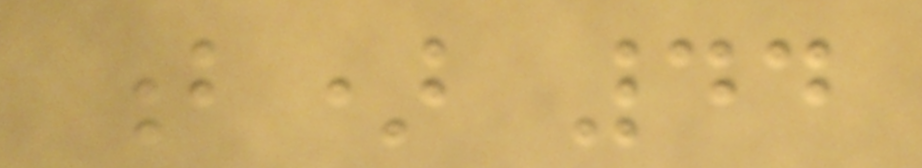b) 44
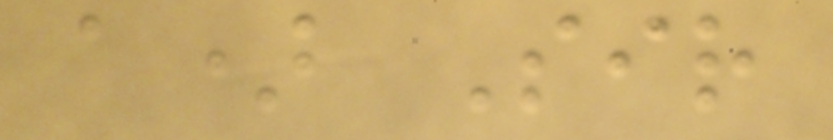a) Sir
